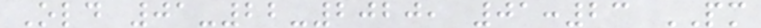Old 01-22-2020, 01:23 PM
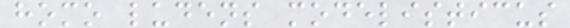homo ludens modelisticus
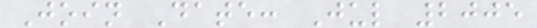Join Date: Jul 2005
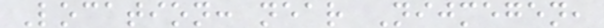Location: near Nijmegen,
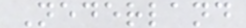Nederland
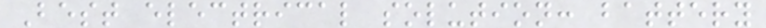Best electrical solution: battery
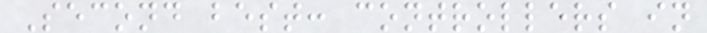Second best: controllers in
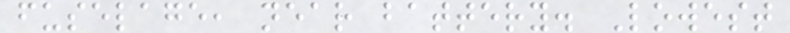fuselage, near battery. Lowest
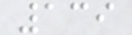139
